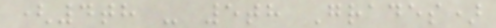(4th - 5th Grades)
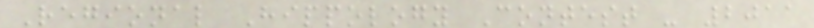Regional Hippology Contest - 2011
